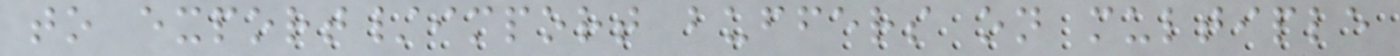to export/import buffers on multiple
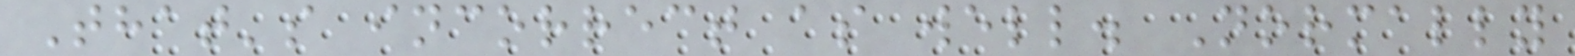That's incorrect as well. Normally
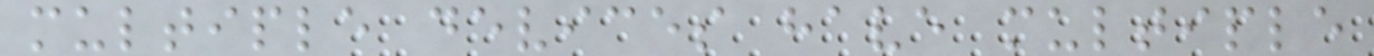multiple devices have multiple
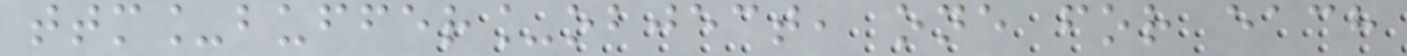ttm_buffer_object, one for each
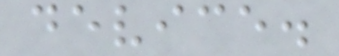device.
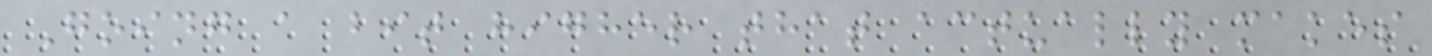Going a bit higher that actually makes
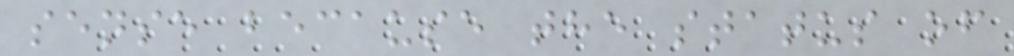sense because the status of
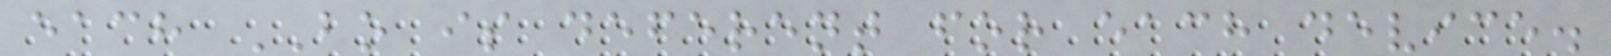each BO is deferent for each device.
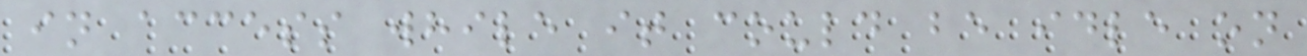in access while it could be idle on
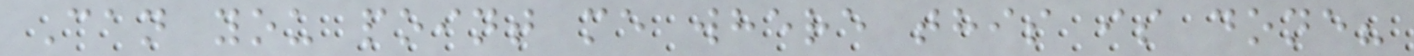Can you point me where this is done?
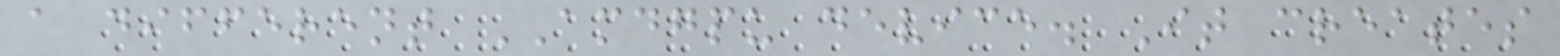a different AMDGPU device. It creates
